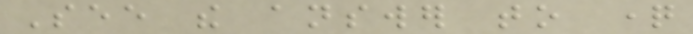See the answer to question
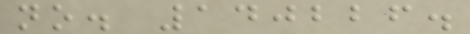no. 140226.
